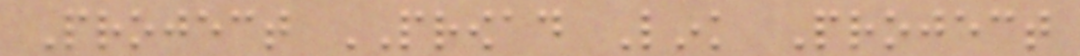Project PROWAD Link Project
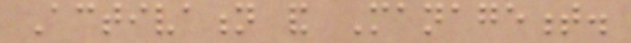Activation and Management.
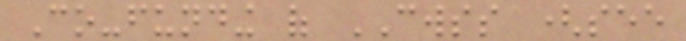Co-funding of CWSS (see
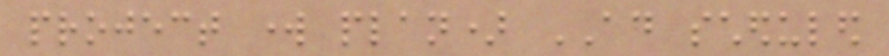project work plan) AD scheduled
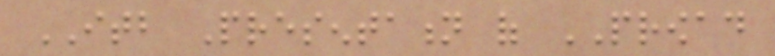ITB Presentation of PROWAD
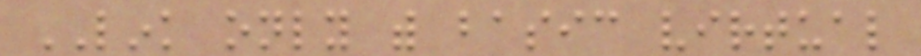LINK only with basic virtual
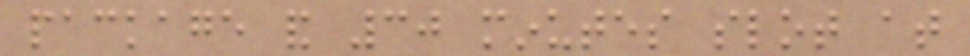package and 30 minutes slot at
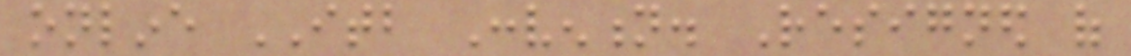online ITB Convention. Resigned of
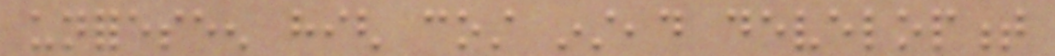unforeseen high cost instead development
